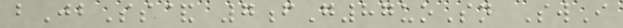bJbSs& 7fG87uoSn SwI
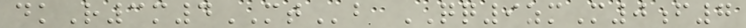dkR3m4MTb QQ9zmM0f7
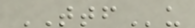TTFu
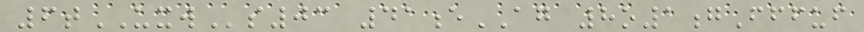6tUXWs03 41eAG 8o1gFffuf
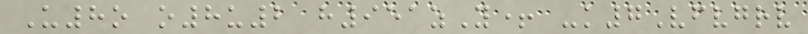U8o o8u2 h951zY+ -k7Vfvgrv
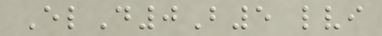ElD0B5 lvi
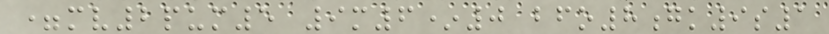=mv2pum5 9m6*0 bfo8gk9s1
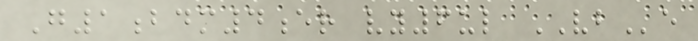G1bdm4er vy6ul VBe
